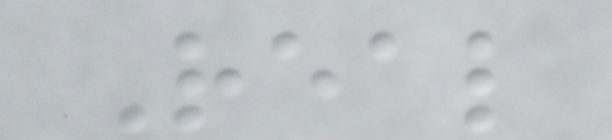Real
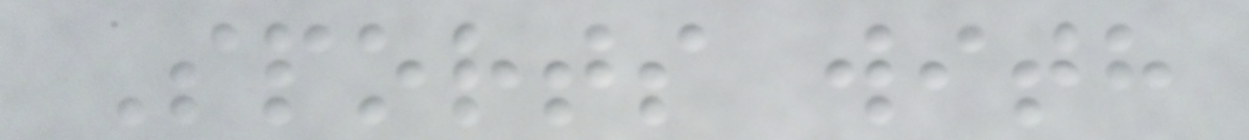Sports with
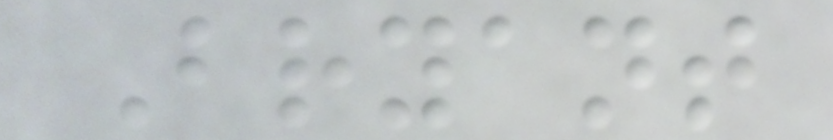Bryant
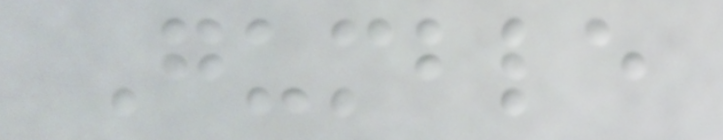Gumble
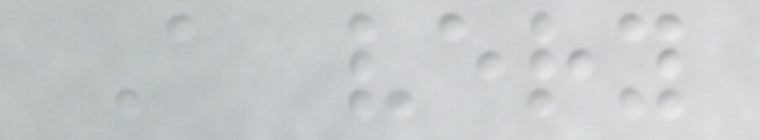A very
